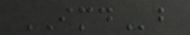IMDb
